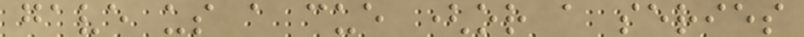gave us a cue (or a series
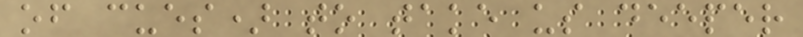of cues) to take us deeper
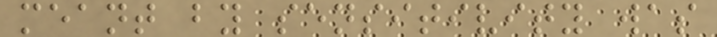meant by sensitivity was
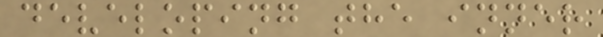developing the inner
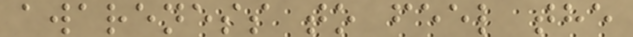awareness to feel the
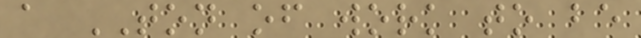a TON of work to be
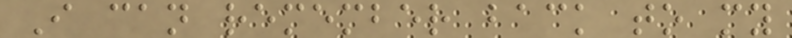I can remember back to my
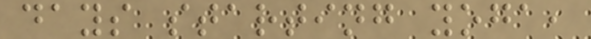days starting yoga,
